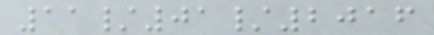11/01/2016
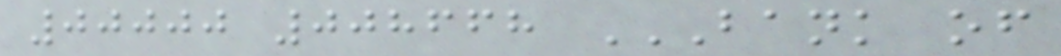00000 008668 BANK OF
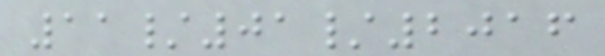11/01/2016
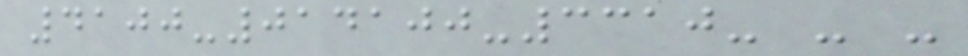4100-014100-3310- - -
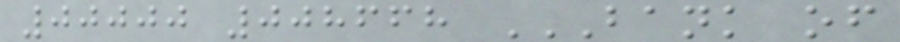00000 008668 BANK OF
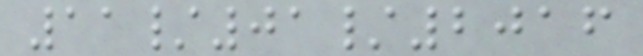11/01/2016
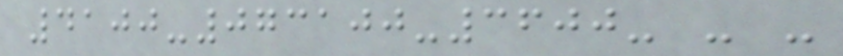4100-073100-3600- - -
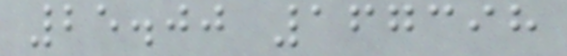25.00 167398
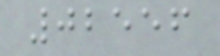02556
